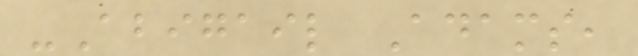-Abigail Adams,
